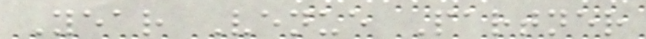Year Venue Partner
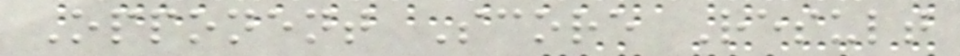Opponent Score Result
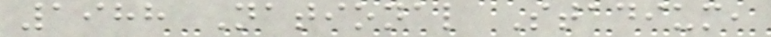1988 National Stadium,
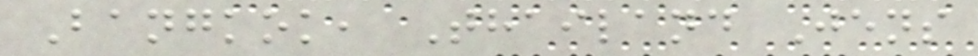Bangkok, Thailand Jens
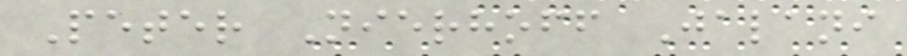Peter Nierhoff Jalani
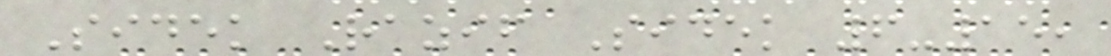Sidek Razif Sidek 6-15,
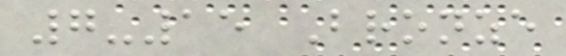7-15 Bronze
